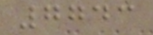7743
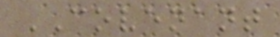COVENANT
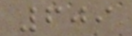609
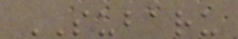SUBARU
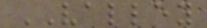VALLEY
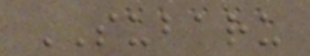SUBARU
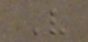V
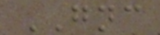GNC
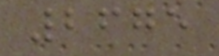2675
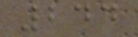244
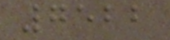7522
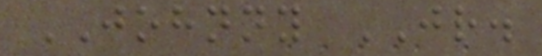JOHNNY JR.
